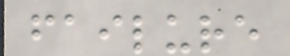failure
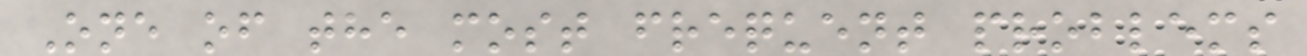One of the most frequent problems
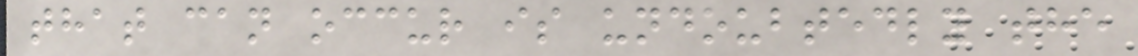that can occur is undoubtedly the
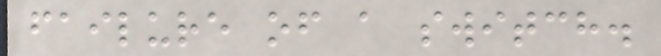failure of a switch.
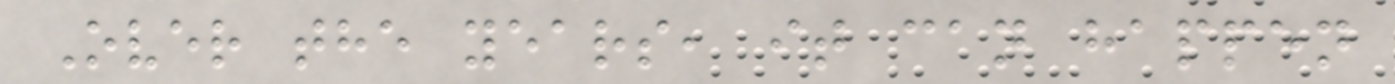Over the years, it can happen
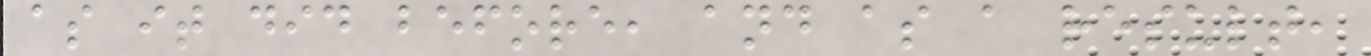as it did before, and as a result,
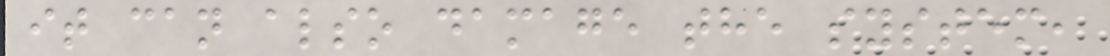it can also damage the system,
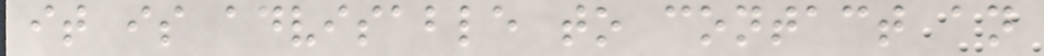it is advisable to contact an
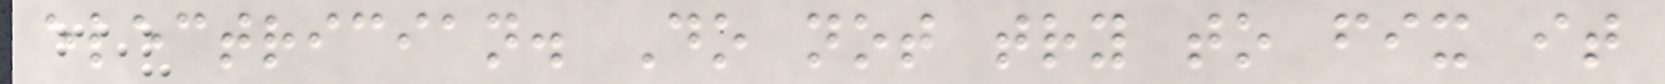electrician. Do not try to fix it
